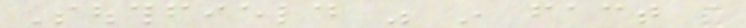Southfield was in fact a
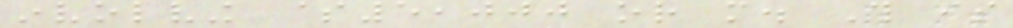involving $5,000 or more. This is
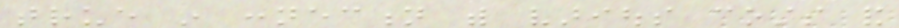true in connection with various costs and
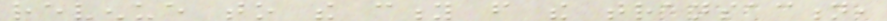revenue to the city from the transaction,
